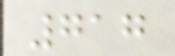717
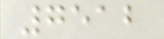7512
